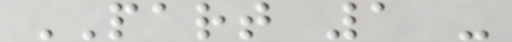PART 1 -
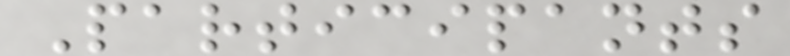Participants
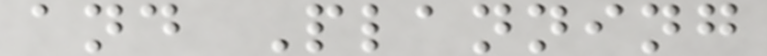and Planning
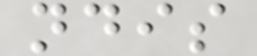ndis
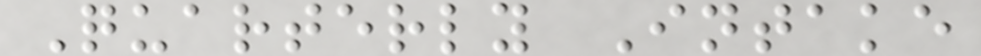Quarterly Intake
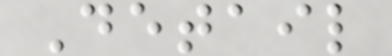Detail
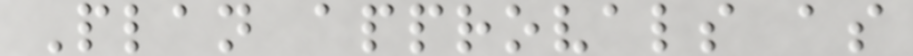Plan approvals as
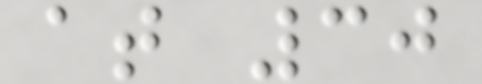at 30
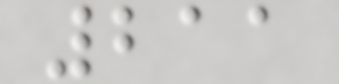211
